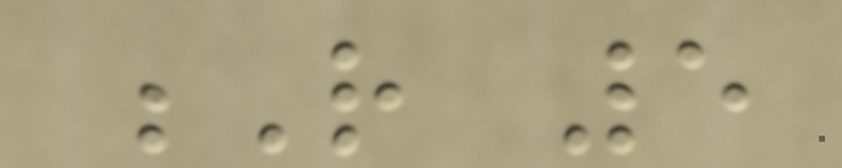R 5
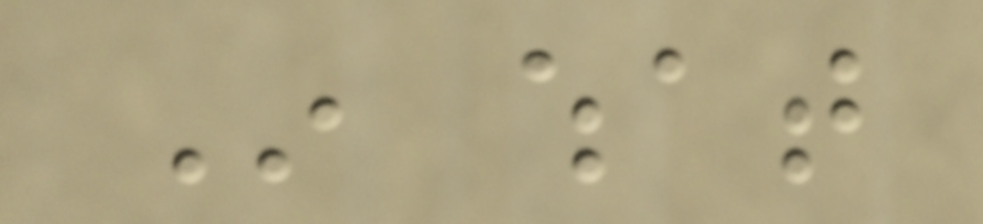In what
